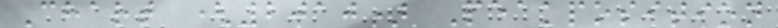Chart (2010) Peakposition
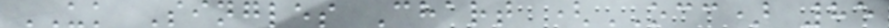UK Singles Chart (OCC) 85
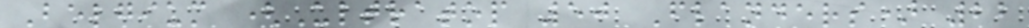Belgium (Ultratop 50 Flanders) 22
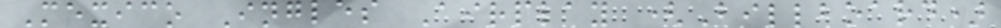Mexico Ingles Airplay (Billboard)
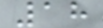18
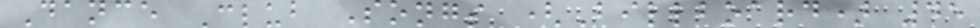Dance Club Songs (Billboard) 45
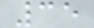35
